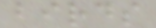birds
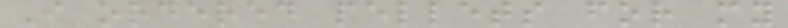I ordered pellets for my
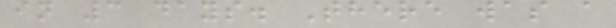in 3 days. There was a
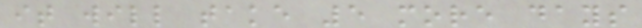it will take 5 more days
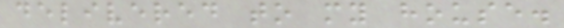delivered to my house.
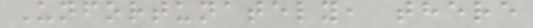Unfortunately, there
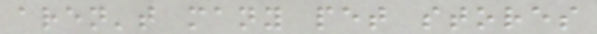aren't many pet stores
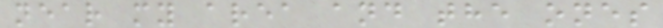near my area and the ones
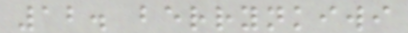12. berrynkiwi
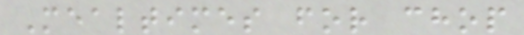Mealtimes for chop
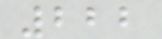222
